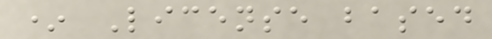* License based
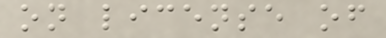on license of
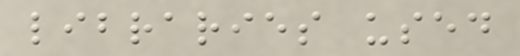libraries used
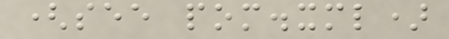(see pom.xml)
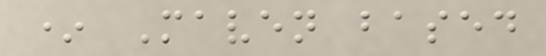* Maven based
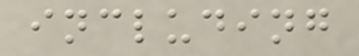including
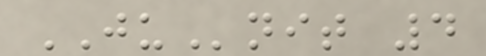JUnit 4
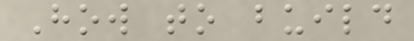How to build
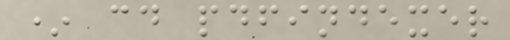* cd pdfindexer
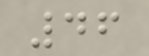46
